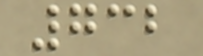732
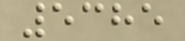5385
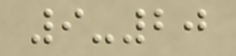9-20
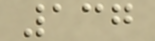137
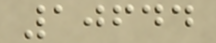10644
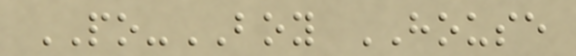PO-BOY HOUSE
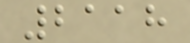2118
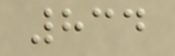834
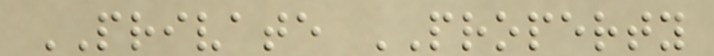PRIVATE PROPERTY
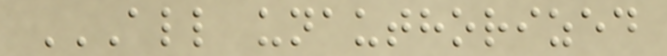ALL UNAUTHORIZED
